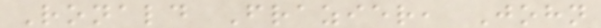Ronald Frazier, John
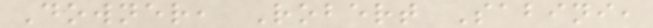Downer, Robert Sabini,
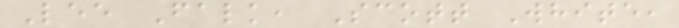Lee Falk, Scott White,
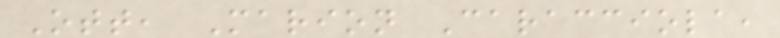Ott, Marion Caracciola,
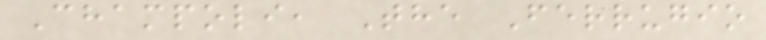Champoli, The Ferrugio
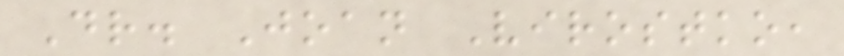Dr. Joan Virostko,
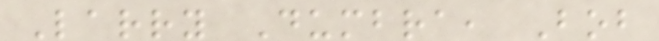Larry Dumbra, Bob
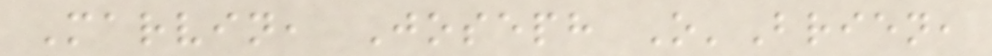Marvin, Joseph O'Brien,
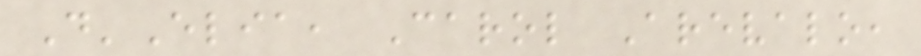D'Elia, Carol Arevalo,
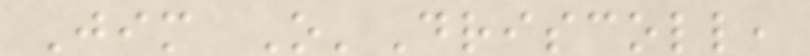Jim O'Driscoll,
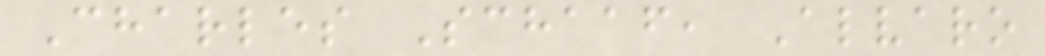Charles Schaaf, Alvaro
